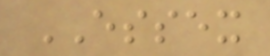ESSEX
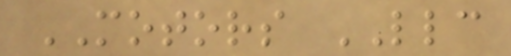MOTORS LLC
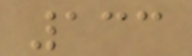133
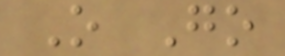O Go
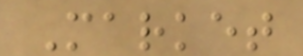Market
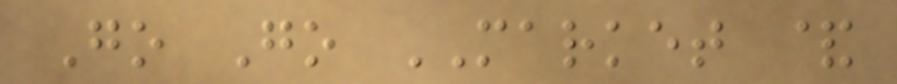Go Go MARKET &
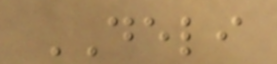DELI
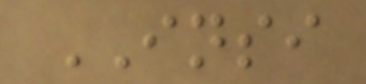INSI
